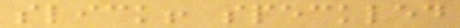slick! speckled
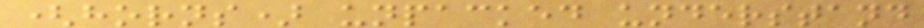(horns) unpacked understand
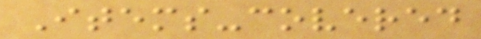Items-covered
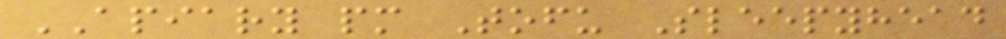APIARY pm Tofu Sleepyhead
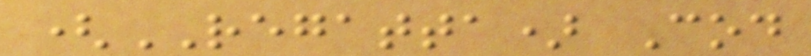(REGATTA) Cod
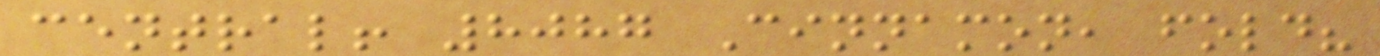central! 8087 Cinnamon, fold?
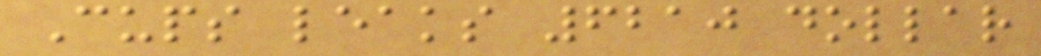Cups leaks 6210 dollar
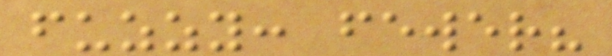fuzzy: fewer?
